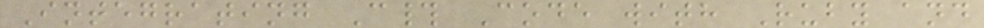Integrating C# Code with Ruby and
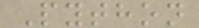Python
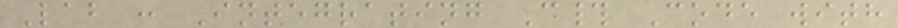Lab : Integrating C# Code with
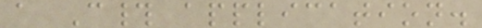a C# application.
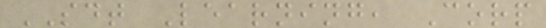SDT Learning, Corp
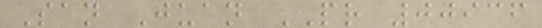San Juan PR 00936
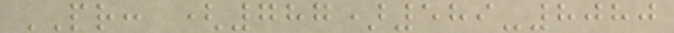PR: (787)589-8080
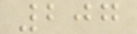207
